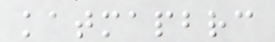katmapbrc
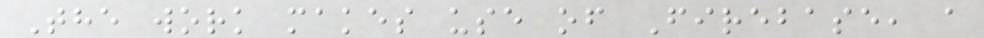The work makes use of Firebase, a
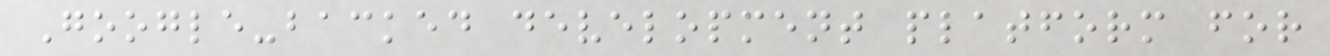Google-backed development platform for
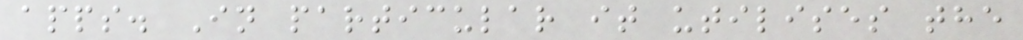apps. In particular it utilises the
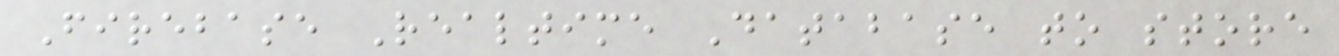Firebase Realtime Database to store
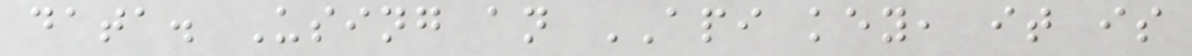data. Using an API key, it is
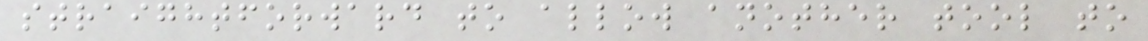straightforward to allow another tool to
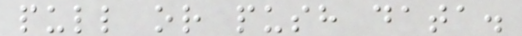pull or push data.
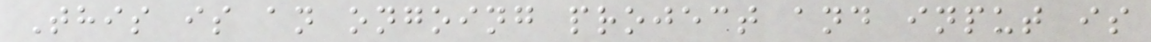This is an ongoing project and input is
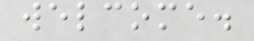welcome.
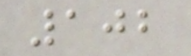102
